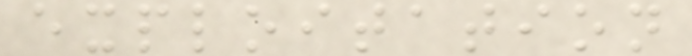exploitation
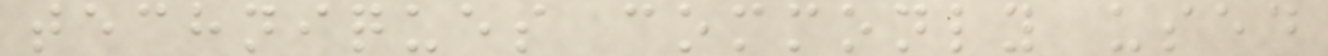techniques commonly used
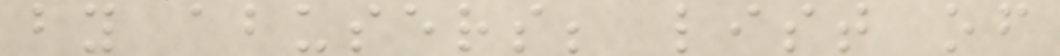by abusers; list of
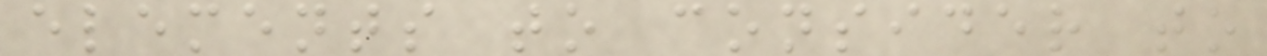elements to consider to
